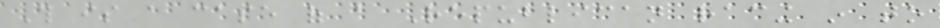This is a case of a Republican racing in to
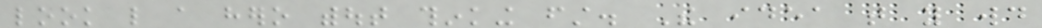look like a hero without thinking first. The idea that you would
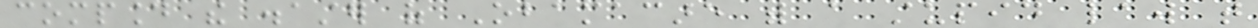compound the disaster of Obamacare with a stupid law that
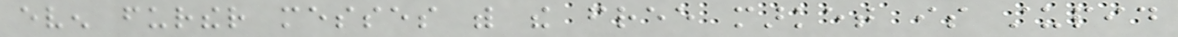even further messes with the free market is stupid
